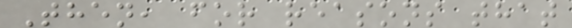Then, for reasons that
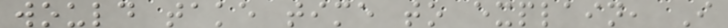would take time to explain, I
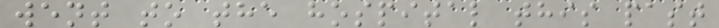went to the hospital this past
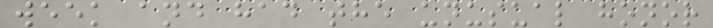week and had the unusual honor
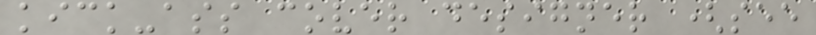kick-ass cover designer (see
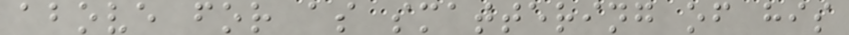above for as smattering of his
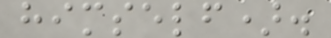himself).
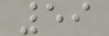59
